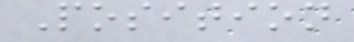Position
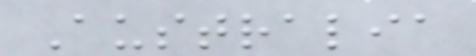Australia
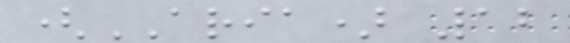(ARIA) 12
